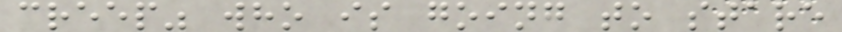creep" who is going to stare
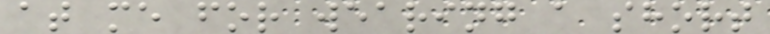at me for wearing a short
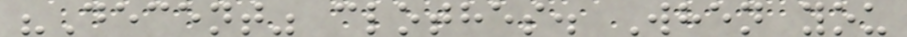"Decent" clothes. When you
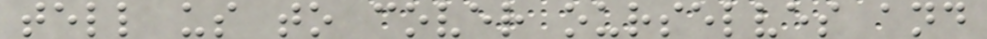tell us to cover ourselves and
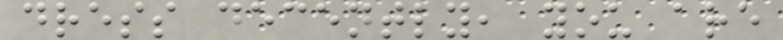dress decently, you are
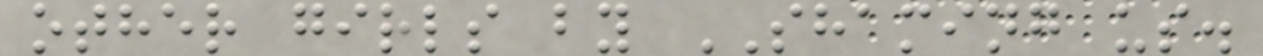other girls by SHAMING us.
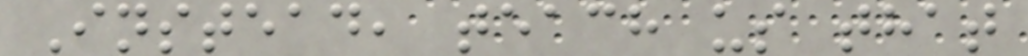Instead, teach us that
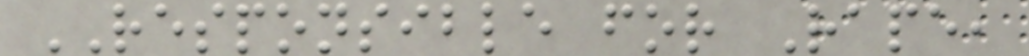RESPONSIBLE for Rape,
